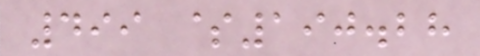499 $190.28
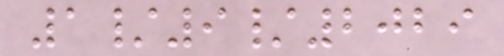1/9/2029
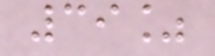39%
